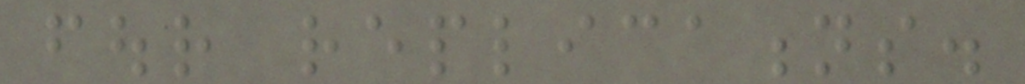four replications.
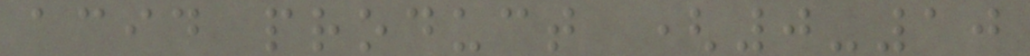acid product (0-10
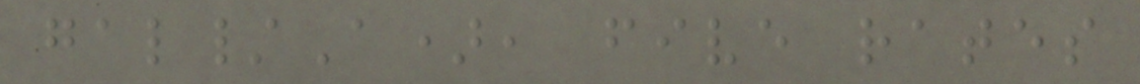gal/A), five rates
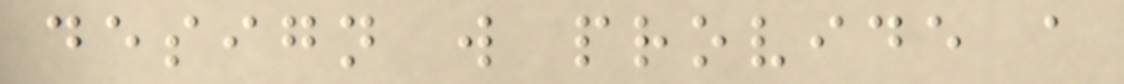design will provide a
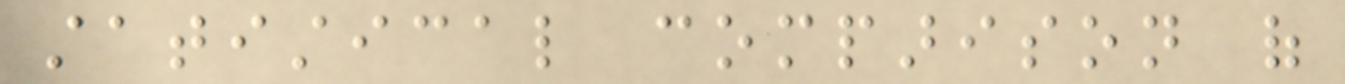statistical comparison of
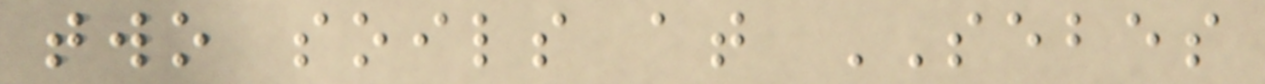two soils at SEBES
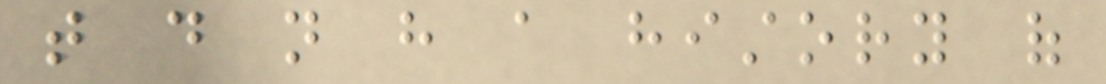that do not have a history of
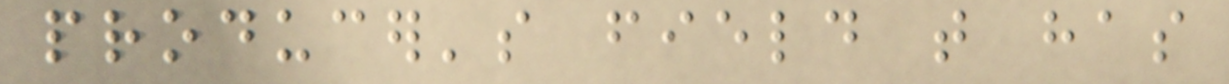producer's field that has
